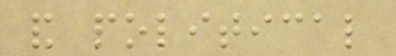and political
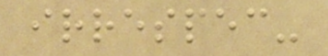irrespec-
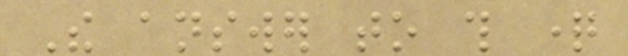The answer to this question
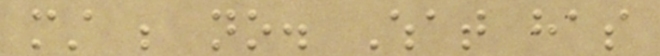must be no. What has
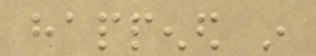happened in
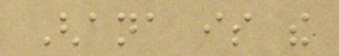Ghana is the
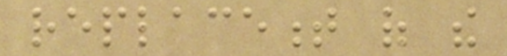replacement of the
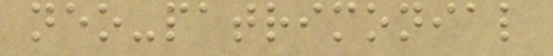neo-patrimonial
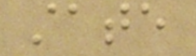state
